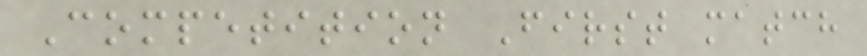Competition First match
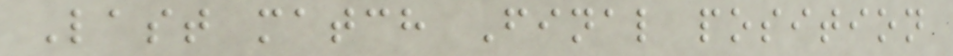Last match Final position
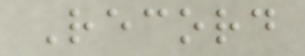Record
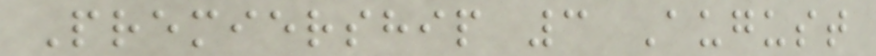Premiership 3 August
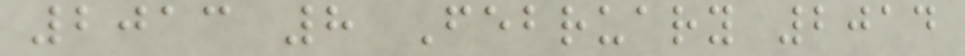2013 8 February 2014
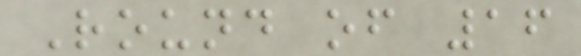Round of 16
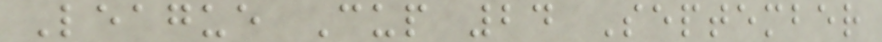League Cup 24 September
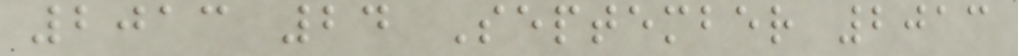2013 24 September 2013
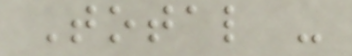Total -
